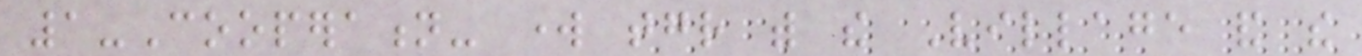1-Cooperation- work together with the Village and the
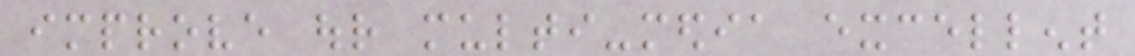improve our multi-media excellent
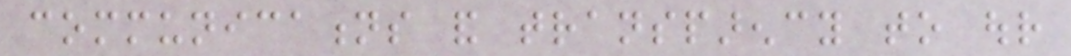communications and transparency to our
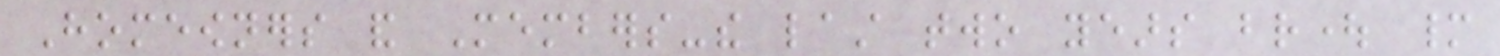Homeowners and Members-the last two years brought many
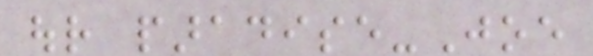our paradise-Joe
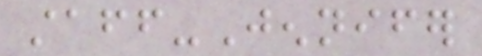staff-Jennifer
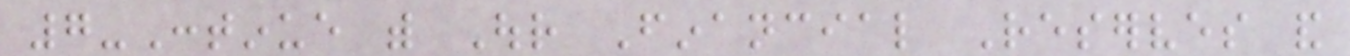7-Continue with Our Financial Reserves and
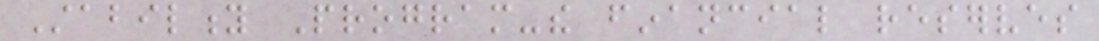Stability Program-the financial reserves
